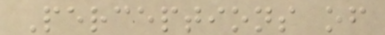Perceptions of
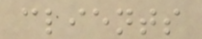clients
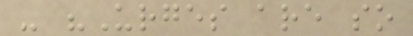- "Urges are so
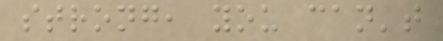strong, you can't
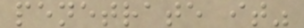penetrate it"
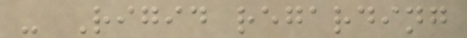- Rigid regarding
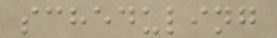scheduling
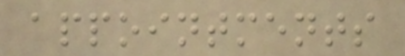appointments
